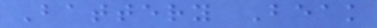Battery Beak
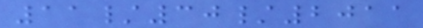11/30/2011
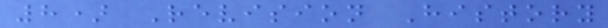8) Revision History
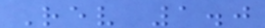Rev 1.0
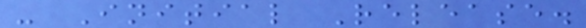- Initial Release.
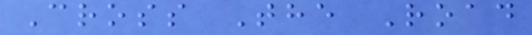Cross The Road
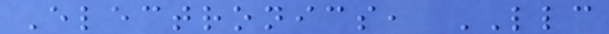Electronics, LLC
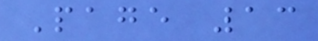Page 13
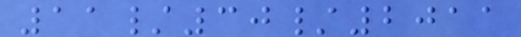11/30/2011
